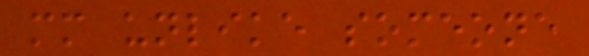mm unlike someone
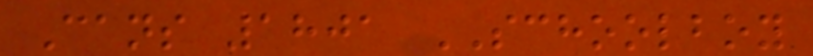Cans 1801 SCHOOLBOY
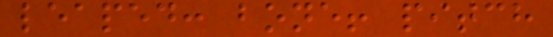leaped: bone! pitch
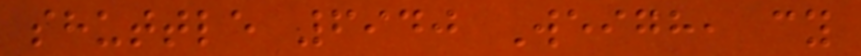shuttle 6940 Weigh, cy
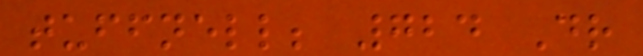tuffnell; 724 Dr
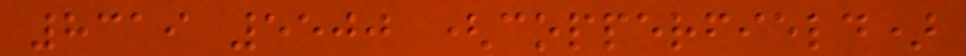8319 5500 (copperfield)
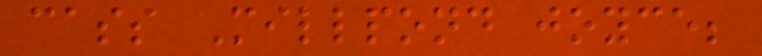cass Millpond joyce;
